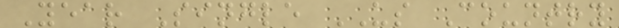Year Single US Country
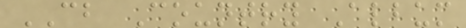CB Country Album
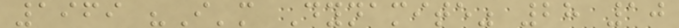1969 "I'm Dynamite" 28 10
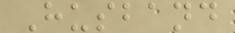Husband
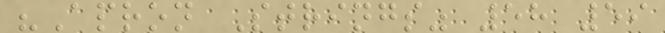"Apron Strings" 58 59
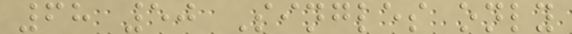68 50 Singles only
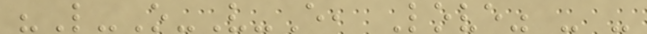"L-O-V-E, Love" - -
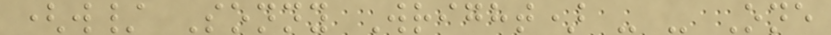(w/ Sonny Wright) - - One
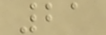21
